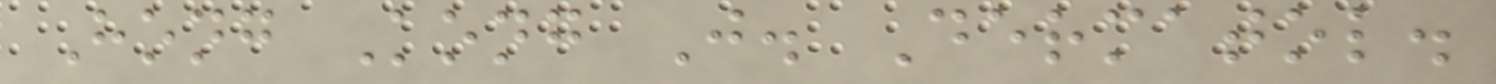Hong Kong J. Dermatol.
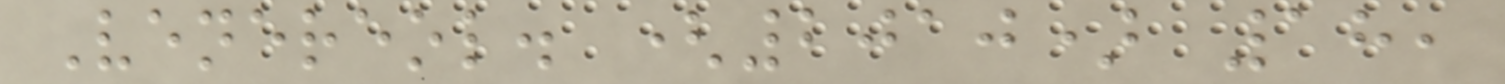Venereol. (2010) 18,
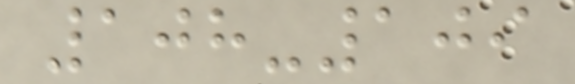108-109
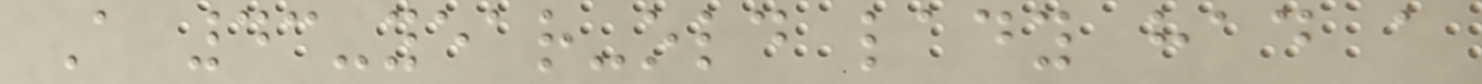A 43-year-old lady had a
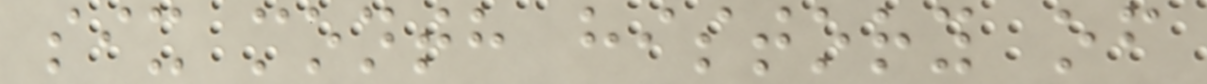six month history of
